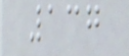137
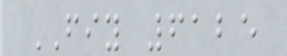FIY 6125
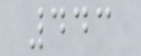443
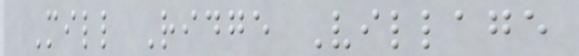Mill Ridge Village
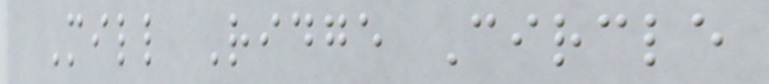Mill Ridge Circle
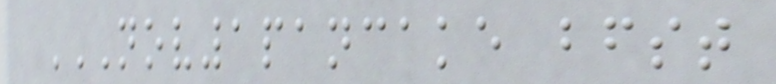NOV1PANCAKE BFST
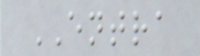ENTRA
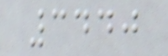3440
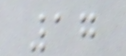17
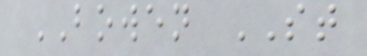BOWEN ST
